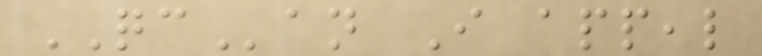QCan I appeal
